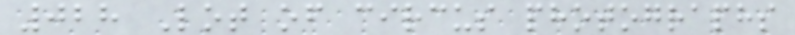028 Lot of circus photographs
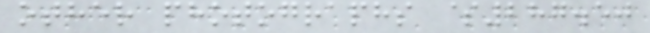other photographs $287.50
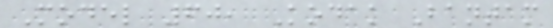Model 60, Kodak Bantam
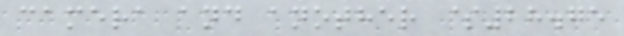camera and another $28.75
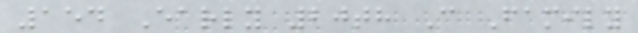154 Early 20th C Family
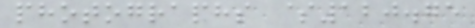photographs $120.75
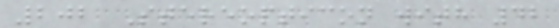202 Stereopticon with 42
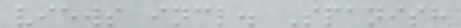views incl. Spanish
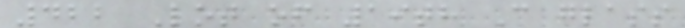422 Lot of 19th C glass
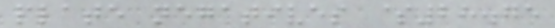plate negatives $28.75
